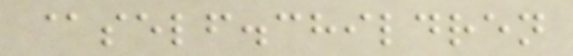@self.children
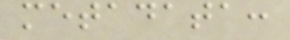metadata:
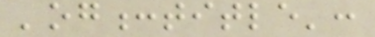'og:title':
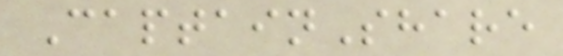CaptainShare
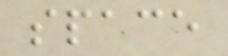space
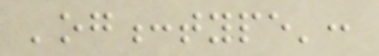'og:type':
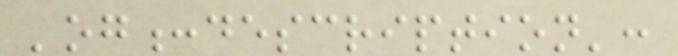'og:description':
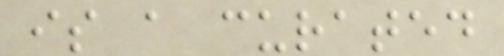is a curated
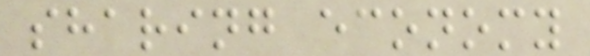sharing economy
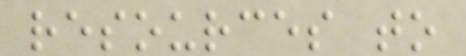resources to
